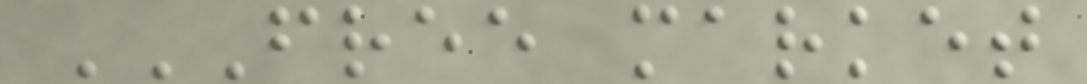FREE MARKET
